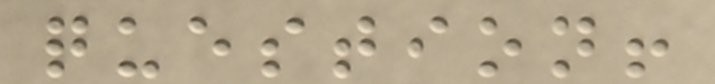question!
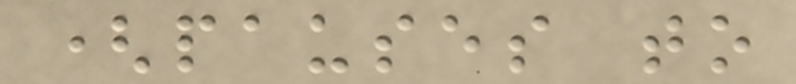(pauses to
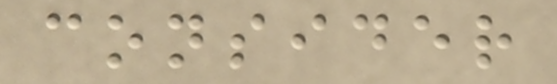consider
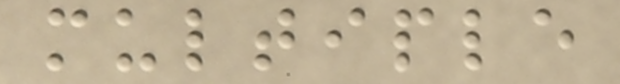multiple
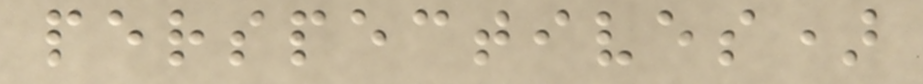perspectives)
